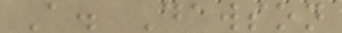A. Dawson
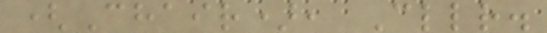(Chair), Cllr.
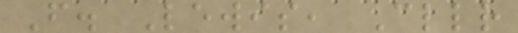F. Lewis, Cllr
